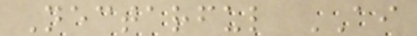Nectarful AI
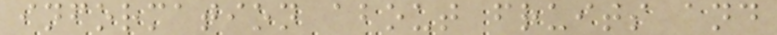information about fruits and
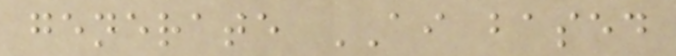generate AI based
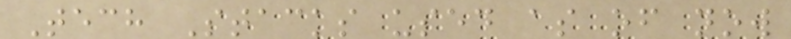Tech Stacks used as of now
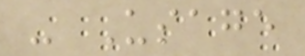- Usage
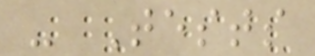- Tests
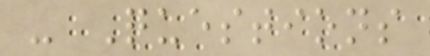- Questions
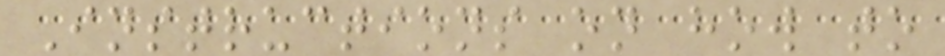Instructions on how to
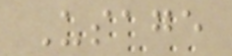Usage
